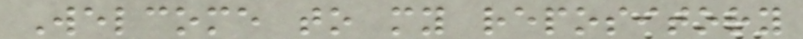Welcome to my repository
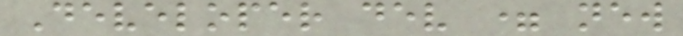Developer dev = new
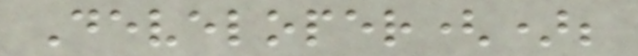Developer();
